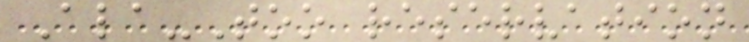Ala-Too reservation
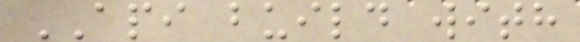API build with
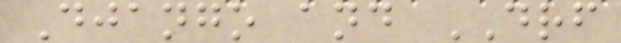Django and DRF
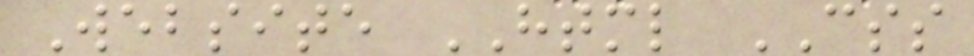Website HTML CSS
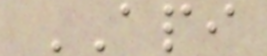API
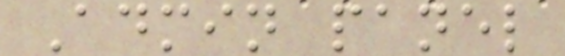Admin panel
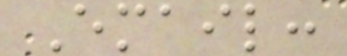Email:
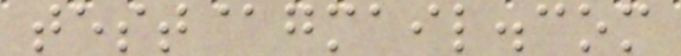test@gmail.com
